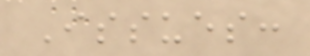Issues:
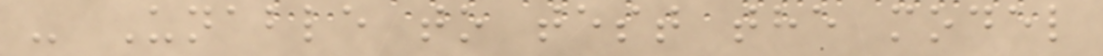- Unable to test the model
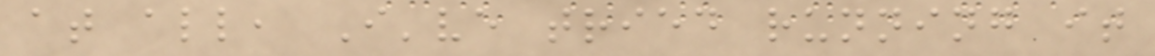at all, I've tried running it
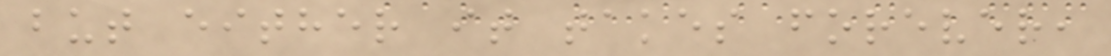but either it takes forever,
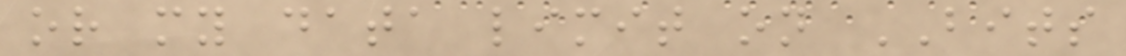or my data limit on BITS
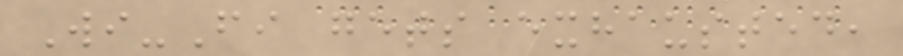Wi-Fi gets exhausted,
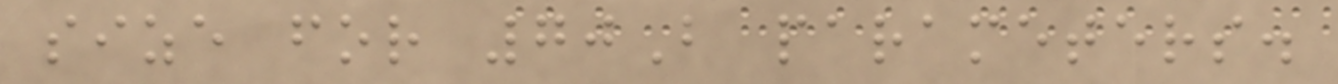size for 70B parameters.
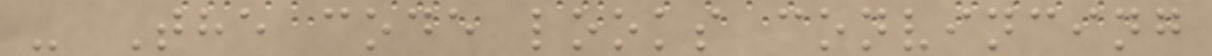- The code looks convincing
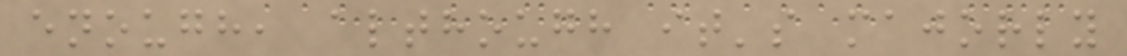enough, although it's majorly
